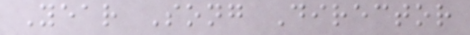Year Song Director
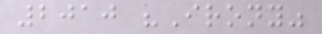2010 "Irony"
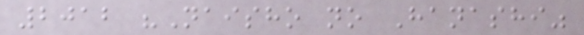2012 "Naisho no Hanashi"
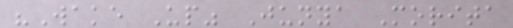"Wake Up" Junya Morita
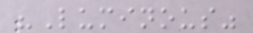"Luminous"
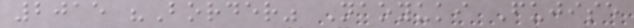2015 "Border" Naoyuki Fujise
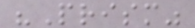"Prism"
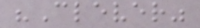"Clever"
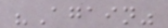"Again"
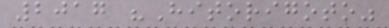2017 "Hitorigoto"
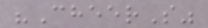"CheerS"
